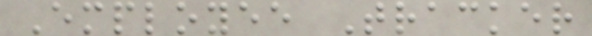Employee Tracker
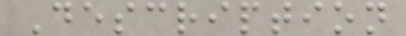Description
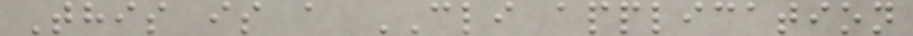This is a CLI application
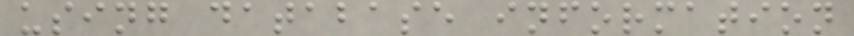using database information
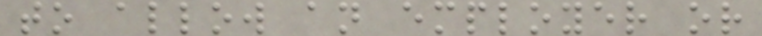to allow an employer or
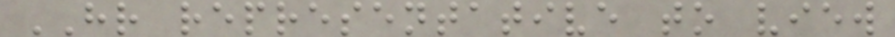HR representative to view
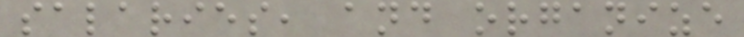salaries, and organize
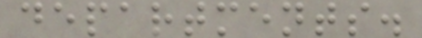departments.
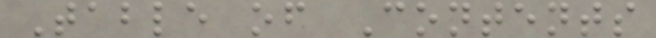Table of Contents
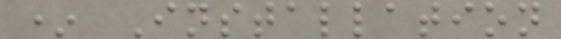* Installation
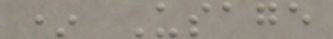* Usage
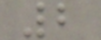2
